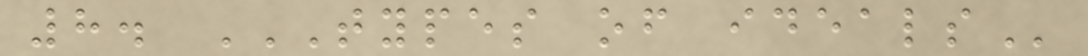8. TYPES OF IDEALS
